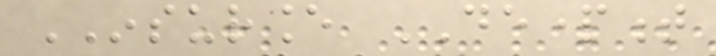INSURANCE DEPARTMENT
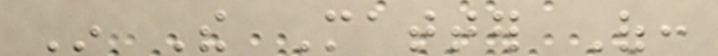In The Matter Of:
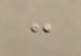:
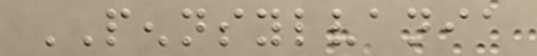PENNSYLVANIA
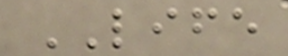LIFE
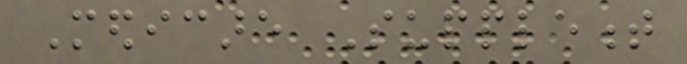Medicare Supplement
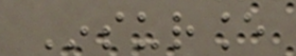Insurance
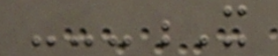---X
